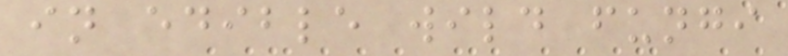in edible wild fungi
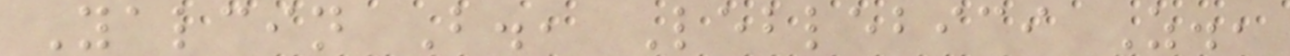Yalcin B., Leblebici Z.,
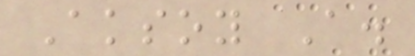Aksoy A.
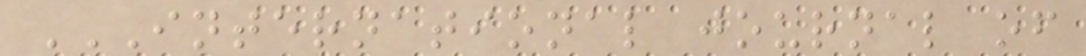INTERNATIONAL JOURNAL OF
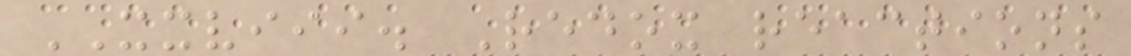XXVIII. Redox reactions
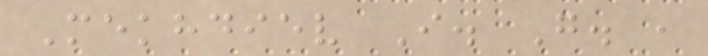Mekhdiev I. G. ,
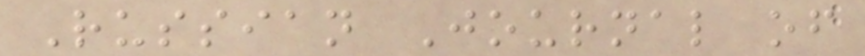Russian Journal of
